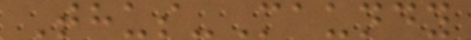Thus-Maundy
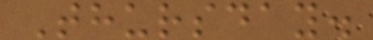Thursday.
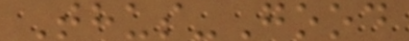Thus-Good
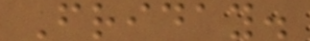Friday.
